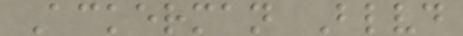Ackerman Blvd
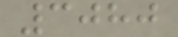3080
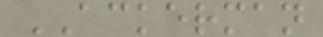ACKERMAN
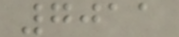7011
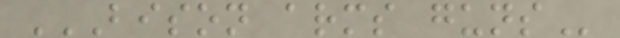BISON ARMS GUNS
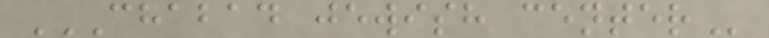CHABAD JEWISH CENTER
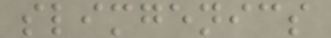slimgenics
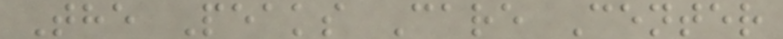The Peaks Care Center
